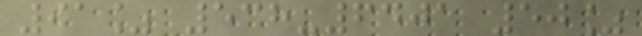91% 538-6401 50%
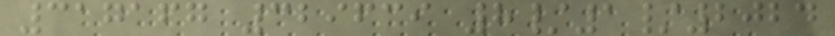317167 329639 8/1/2024
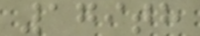179th
